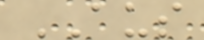AUS
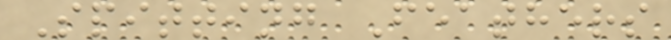Spitting Feathers
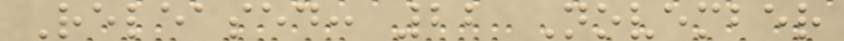Released: 22 November
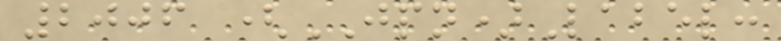2006 (JPN)Label:
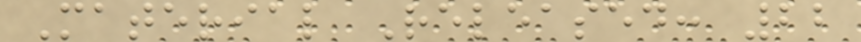Material Released: 22
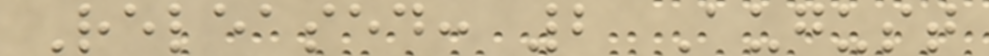Released: 2 August
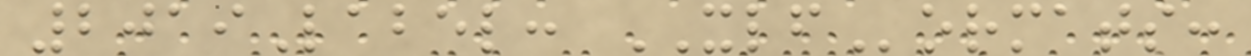2019Label: XLFormats:
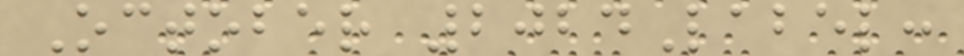October 2024Label:
